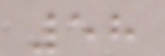58
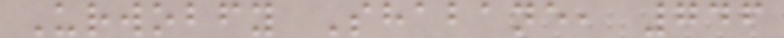Urwobfy Shabane, 746
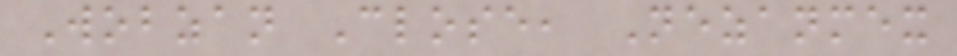Wobzan Close, Nezanmex
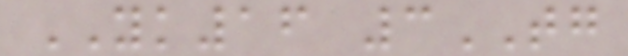YK16 3TG
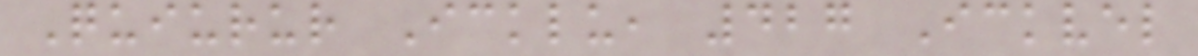Quiurur Icklu, 427 Ickvel
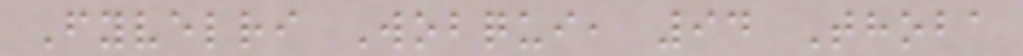Fyvelri Wobqui, 94 Thoba
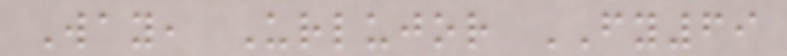Way, Urlujor FY69
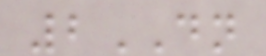2DN
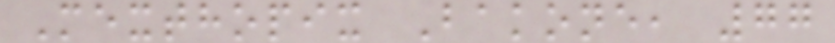Mexthopix Bakone, 77
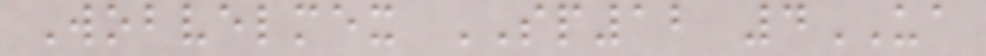Wobvelmex SP12 4UA
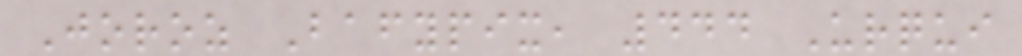Joroz Bafypix, 444 Urqui
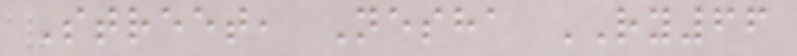Street, Nesha RY66
